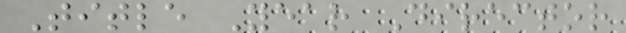Title Year Director
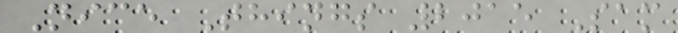Nice Things 2015 Sam
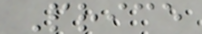Price
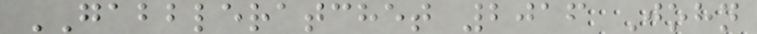GABBLERATCHET 2016 John
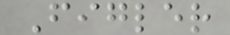Figler
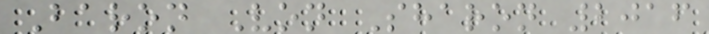Baron Von Sharon 2016
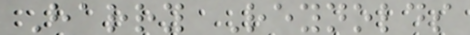Harry Reynolds
